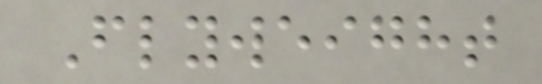Flyweight
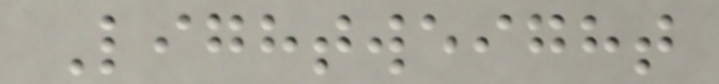Lightweight
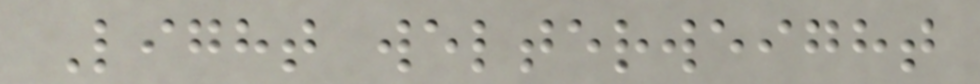Light welterweight
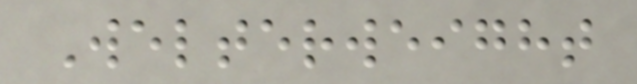Welterweight
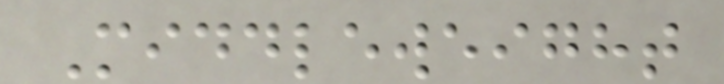Middleweight
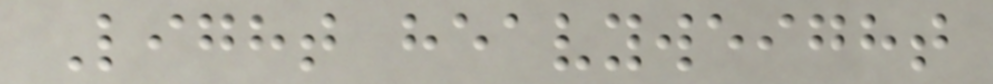Light heavyweight
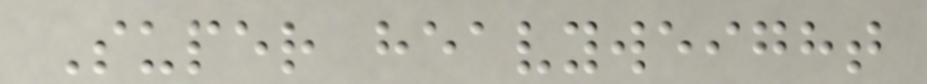Super heavyweight
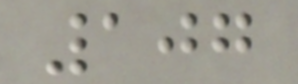107
